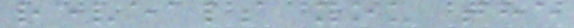reveals you the
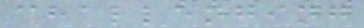challenging
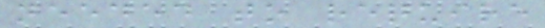needed to require
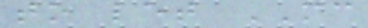to let MC
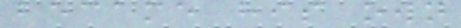became his own
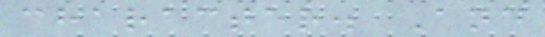character. And
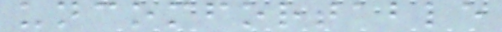uncomfortable
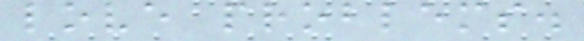love problems.
